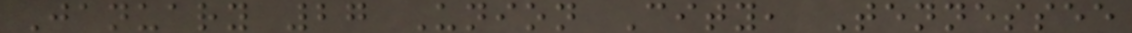January 27 Union City, Tennessee
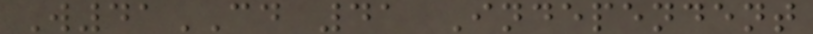W41CD 41 Independent
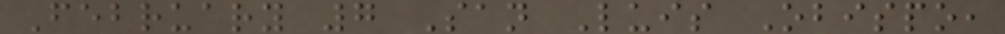February 7 San Luis Obispo,
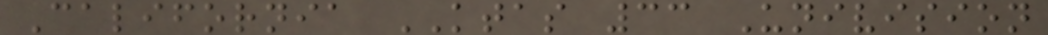California KTAS 33 Univision
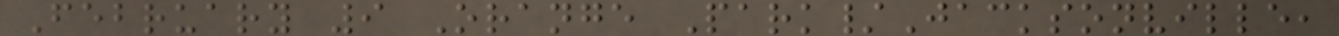February 9 Orange Park/Jacksonville,
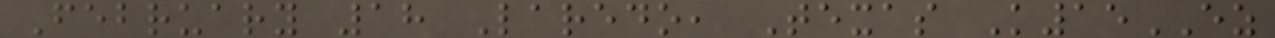February 18 Laredo, Texas K15EZ
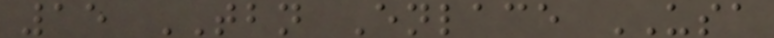15 TBN Enlace USA
